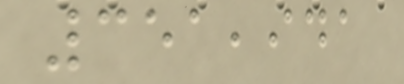351,941
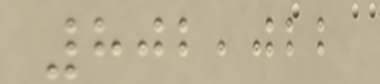802,022
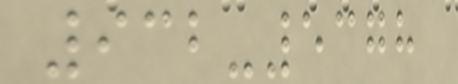932-5378
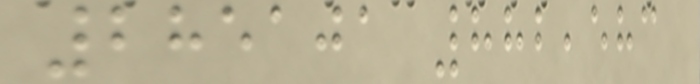285101 882,583
